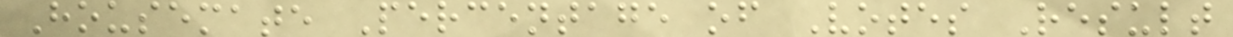Housemate Percentage of Votes Result
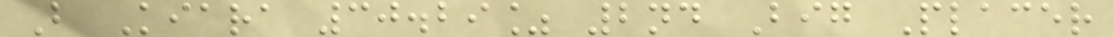B Kiara 30.29% 2nd Big Placer
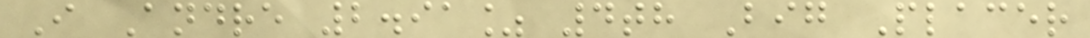I Andre 2.91% 4th Big Placer
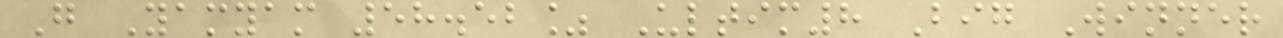G Yamyam 58.52% Ultim8 Big Winner
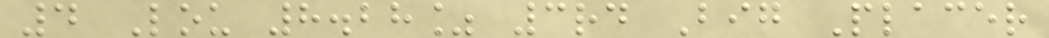4 Lou 8.28% 3rd Big Placer
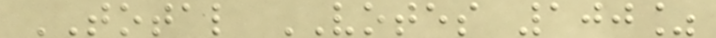TOTAL VOTES 100%
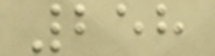258
